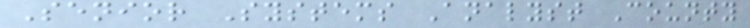Senior Systems Analyst County
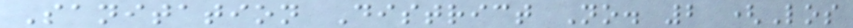Sanitation District No. 2 (Los
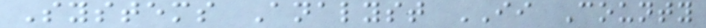Systems Analyst II County
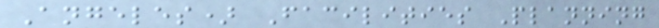Angeles) Facilities Planning
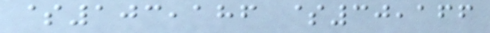$103,186 $30,166
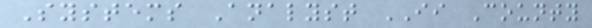Systems Analyst II County
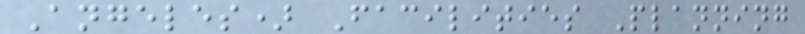Angeles) Facilities Planning
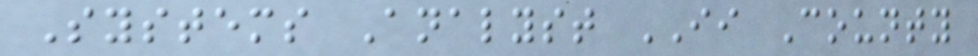Systems Analyst II County
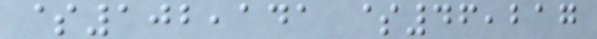$102,141 $46,217
